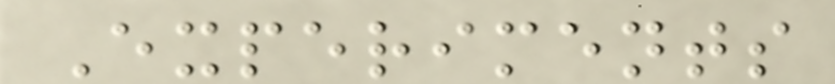Experiments
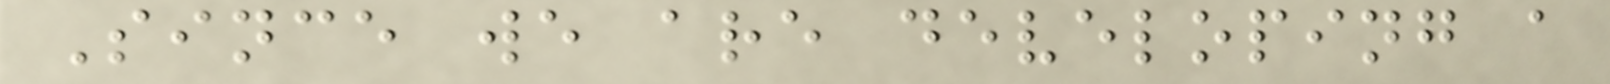Since we are developing a
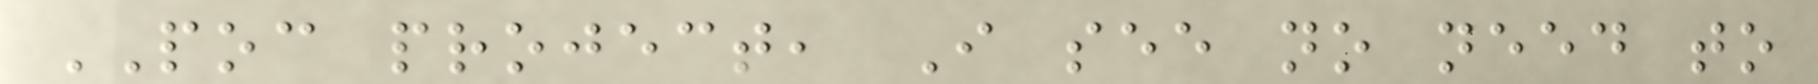POC project, I see no need to
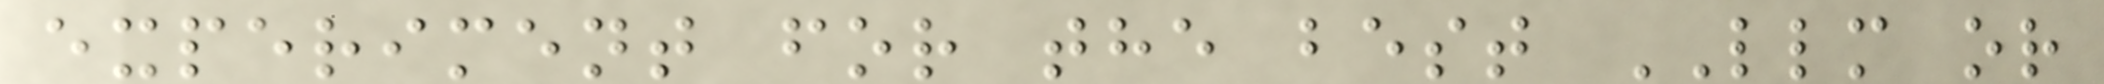experiment for the best LLM or
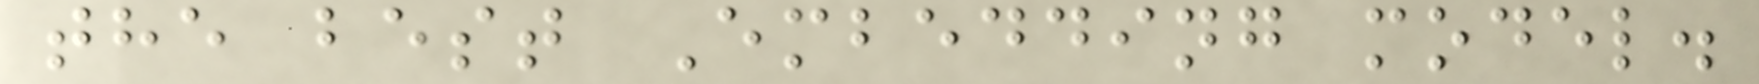the best Embedding model.
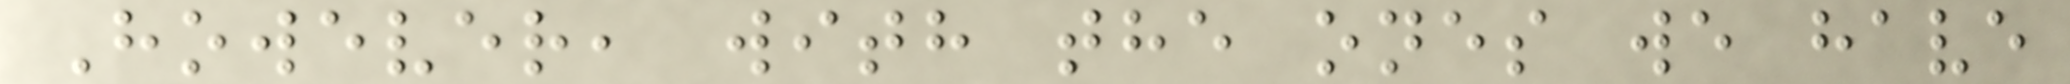However, with the ones we have
